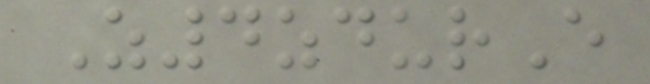Z4zdurE
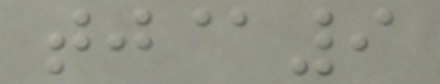tj@9
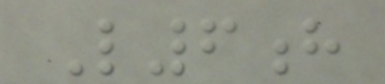L6h
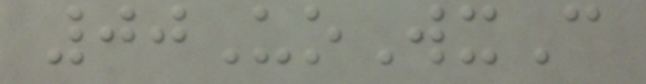00UoWxC
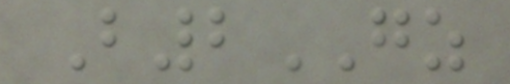B2GZ
